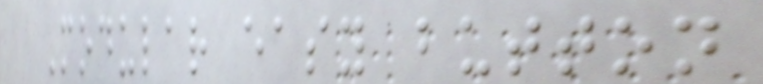Modular easy button
